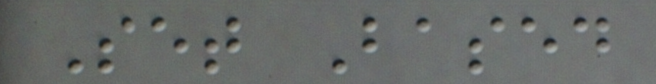Set Based
